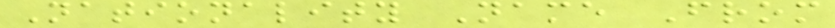Nationality Name From
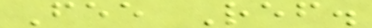Fee Ref.
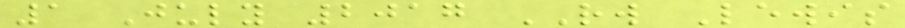1 July 2017 RW Lewis
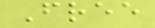Free
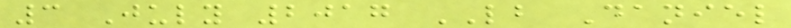3 July 2017 LB Daniel
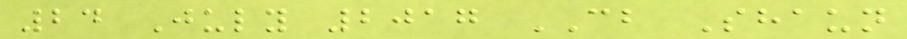24 July 2017 CB Shaun
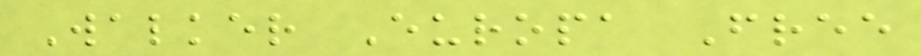Walker Europa Free
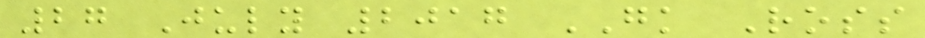27 July 2017 GK Ross
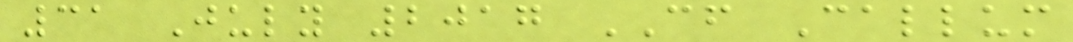31 July 2017 CF Callum
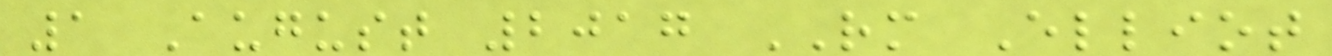1 August 2017 RM Elliot
